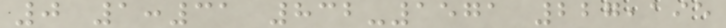0 1:31 832-1571 227,195
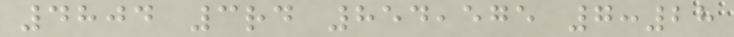4804 3rd 854,575 7:28
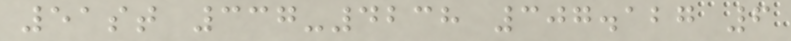51st 337-4238 307.127 6
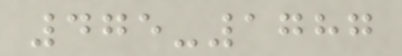475-1787
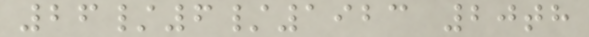26/6/1923 20th
